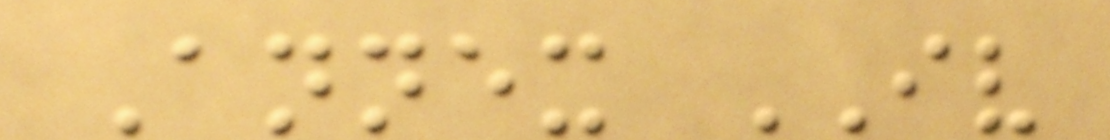Annex IV
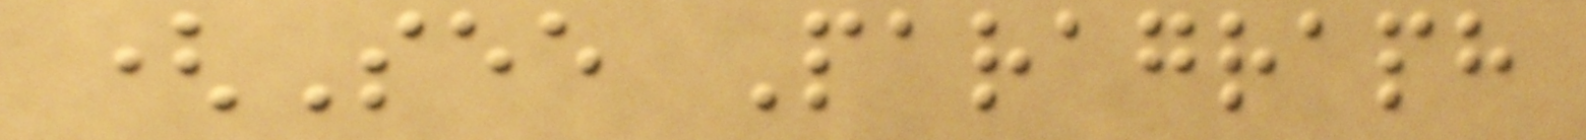(See Paragraph
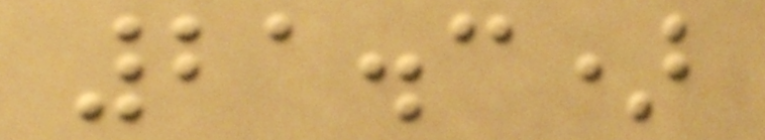21.3)
